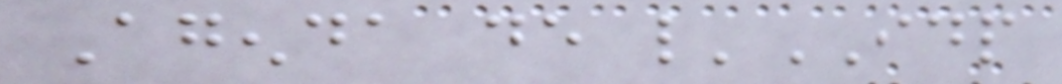Agenda de l'IDP
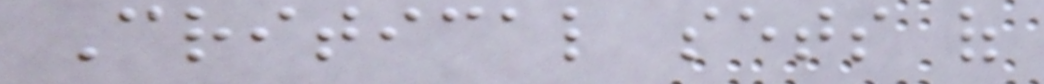Critical sets of
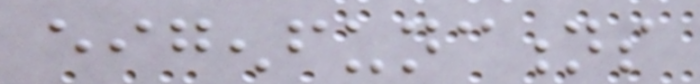eigenfunctions
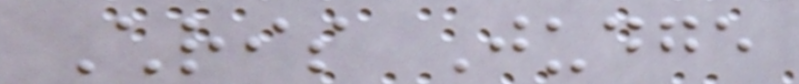Chris Judge
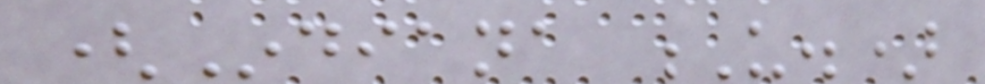(Indiana U.)
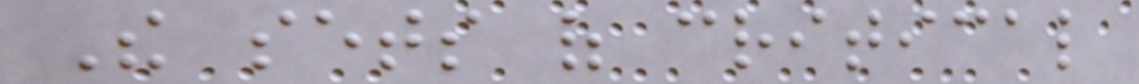The sets of critical
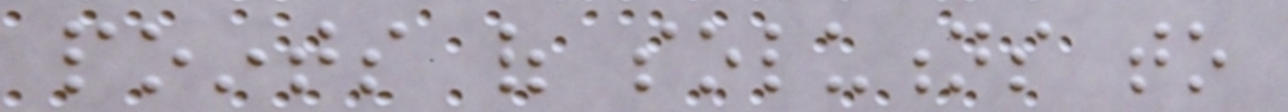points of solutions to
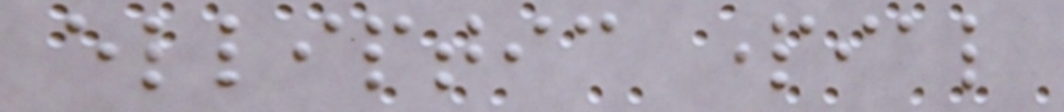elliptic partial
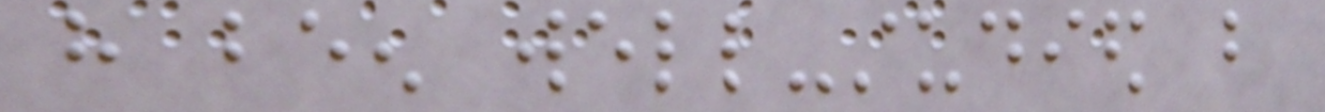have been well-studied but
